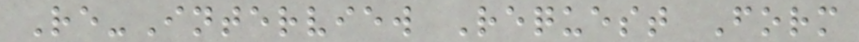Re-Interview Request Form
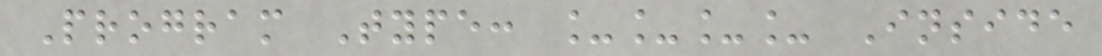Program Type: ____ Inside
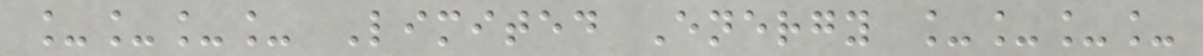____ Limited Energy ____
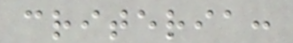criteria:
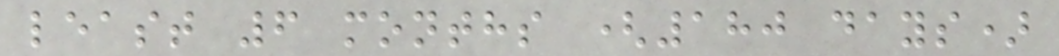least 6 months (180 days)
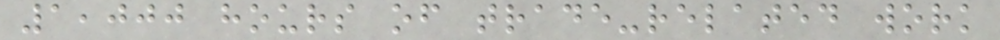1,000 hours of trade-related work
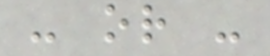- or -
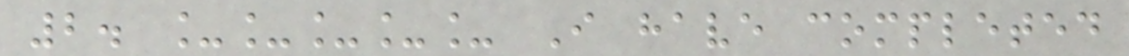2. _____ I have completed
